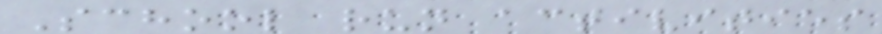School run activities
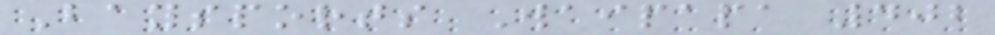Baysports Waipapa 402
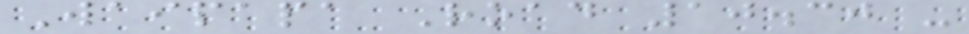Waipapa Road 10.30 -
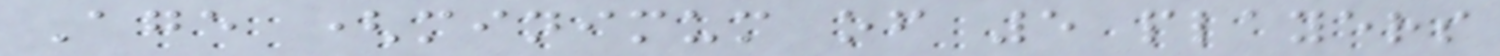Age (minimum of 5 players
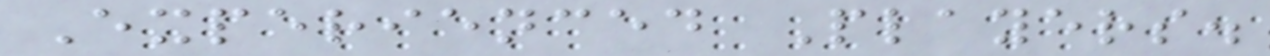Experienced Players.
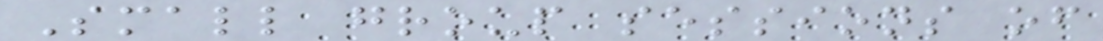Small group sessions of
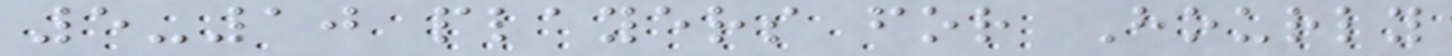5-10 players for Hourly
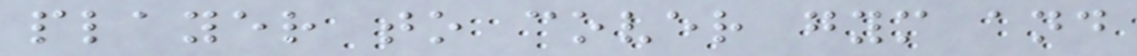player to cover gym and
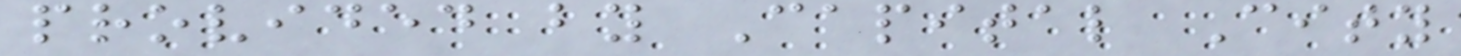provided by Capital City
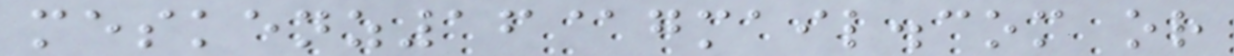meskenz16@gmail.com or
